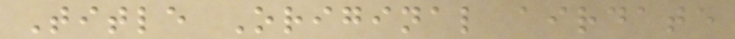Title Original airdate
